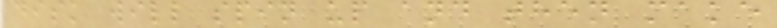disk will spin up and then make
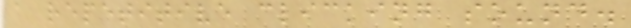a repetitive clicking sound.
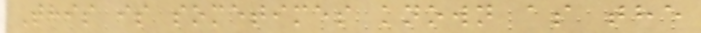This is sometimes known as the
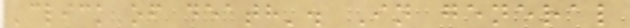'click of death'. In general
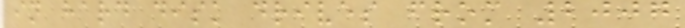in hard disk drives from 2007
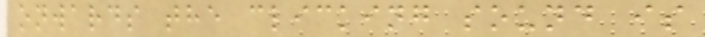onwards the clicking sound is
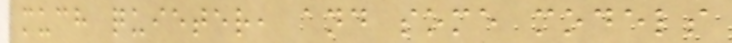much quieter, and some models
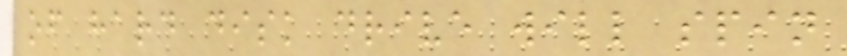of hard disk drive will spin
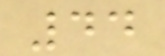44
